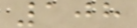108
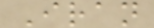Iran
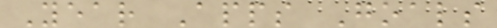Year Apps Goals
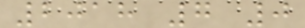2018 7 0
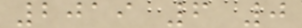2019 6 0
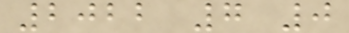2022 7 0
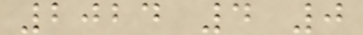2024 4 0
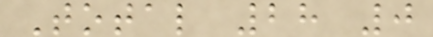Total 28 0
